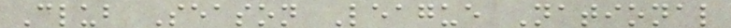Club Season League National
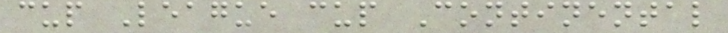cup League cup Continental
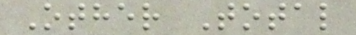Other Total
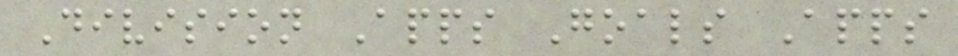Division Apps Goals Apps
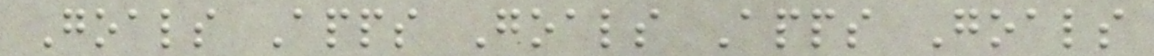Goals Apps Goals Apps Goals
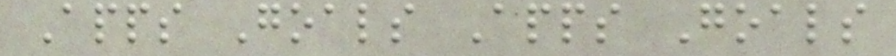Apps Goals Apps Goals
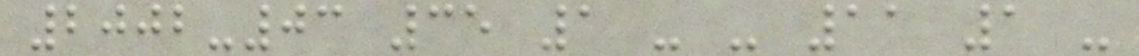2002-03 35 1 - - 11 1 -
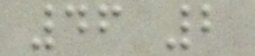46 2
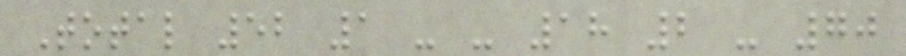Total 52 1 - - 18 2 - 70
